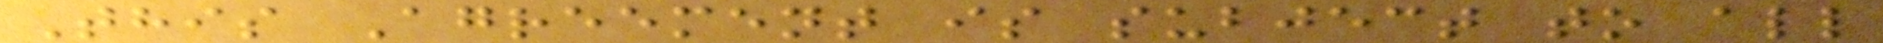This Agreement is subject to all
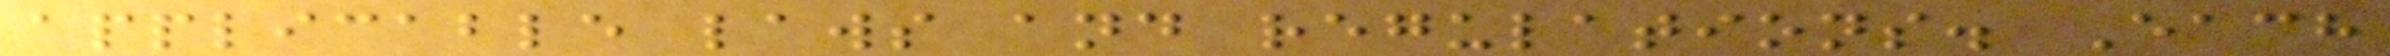applicable laws and regulations. Each
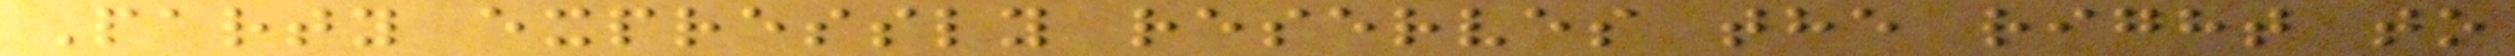Party expressly reserves the right to
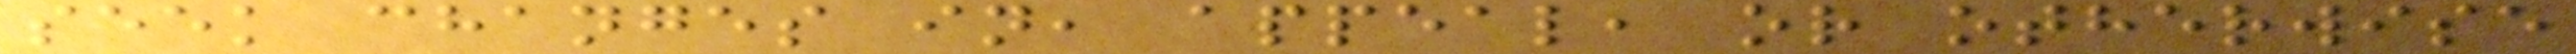seek changes in, appeal, or otherwise
